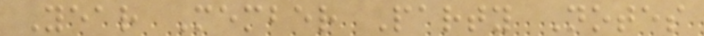Year Member Party Notes
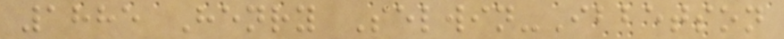1885 Henry Selwin-Ibbetson
